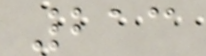213
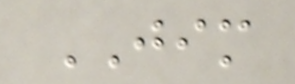JIM
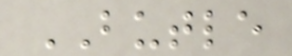BUTLE
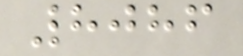8086
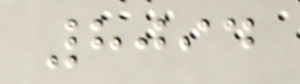8094
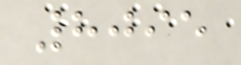8095
